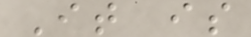It is
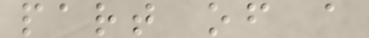part of a
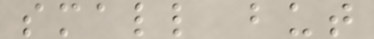small but
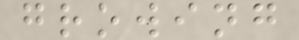growing
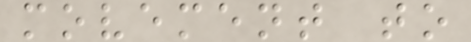movement to
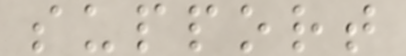support
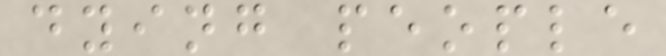dying people
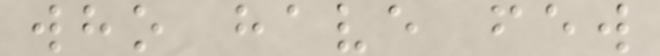who have few
